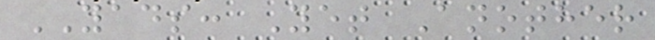YADS: Yet Another
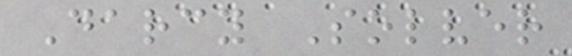Darcy Solver
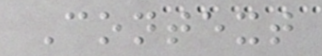Context
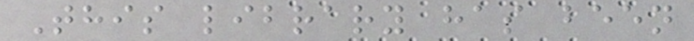This library has been
